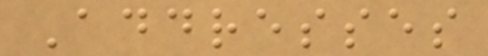Addresses
